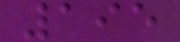195
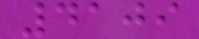4109
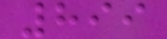899
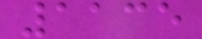1135
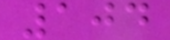104
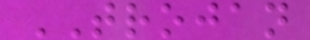TROJAN
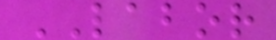LABOR
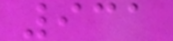931
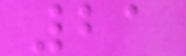21
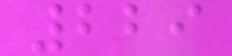229
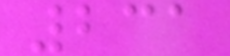231
